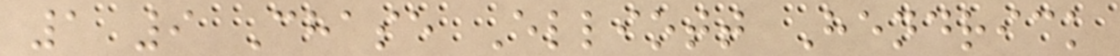1 9 Chase Elliott Hendrick
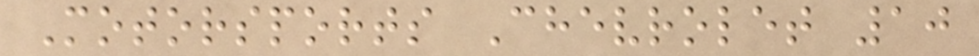Motorsports Chevrolet 10
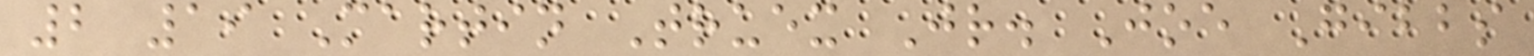2 19 Martin Truex Jr. Joe Gibbs
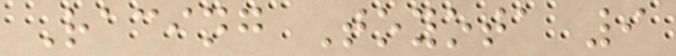Racing Toyota 9
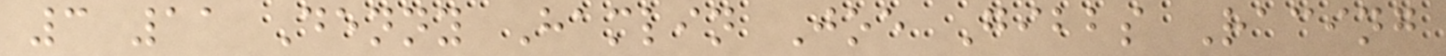3 11 Denny Hamlin Joe Gibbs Racing
